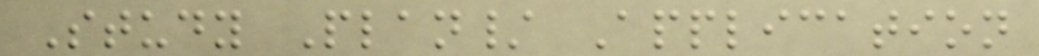Study Plan/ Application
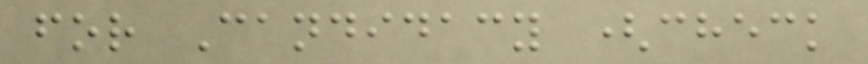for Candidacy (check
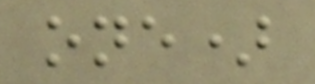one)
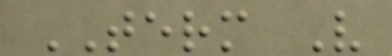TERM V
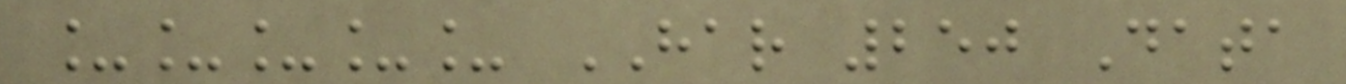_____ HAR 250 Data
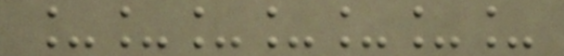_______
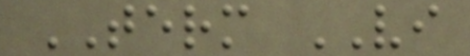TERM VI
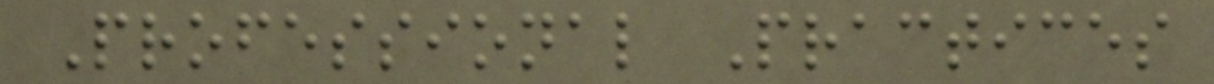Professional Practices
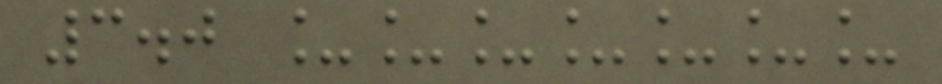3.0 _______
